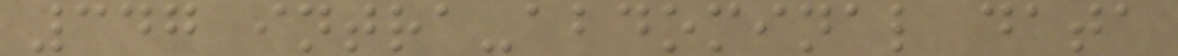347 intra-abdominal data
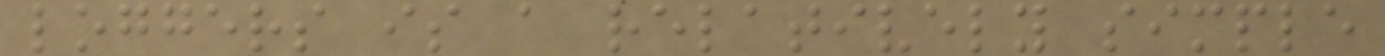loggers is a relatively simple
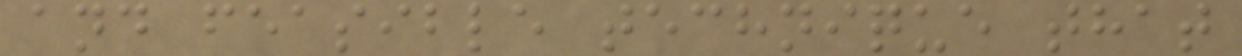and feasible technique that
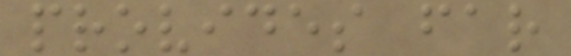provides far
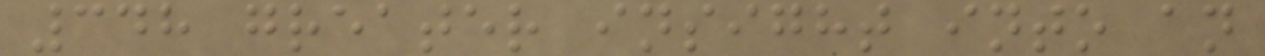348 greater insight into an
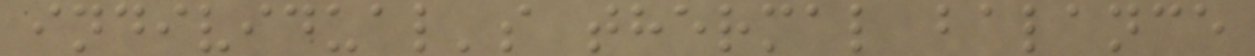individual's thermal balance
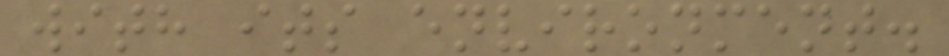with its environment.
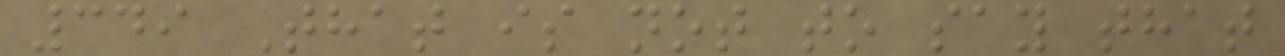349 That is not to say that
